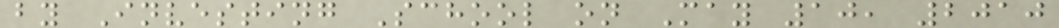by Investing School on May 10, 2010
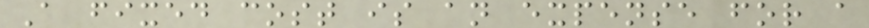A fixed cost is an expense for a
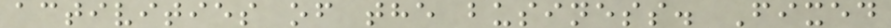activities of the business. Fixed
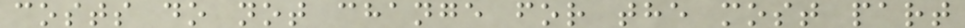costs do not change for the most part
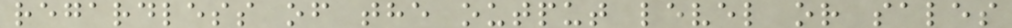regardless of the output level or sales
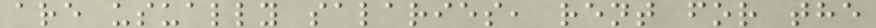are usually salaries, rent for the
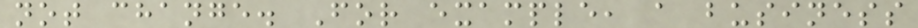not change. For example, a business
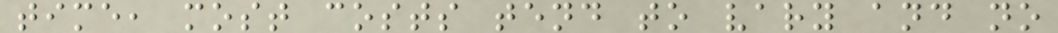time, most costs tend to vary and no
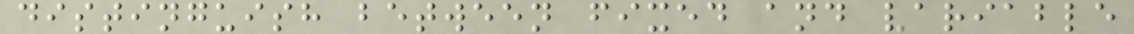distinguish between fixed and variable
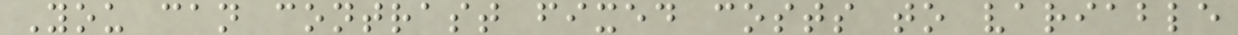You can contrast fixed costs to variable
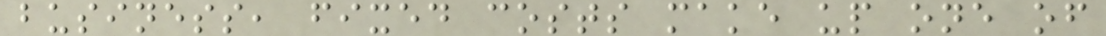business, fixed costs make up one of
